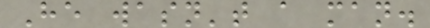He wasn't a man.
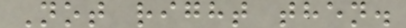Not right then.
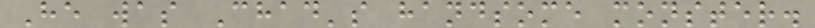He was Chad's handsome monster.
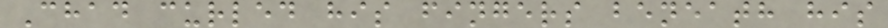Chad curled his fingers beneath his
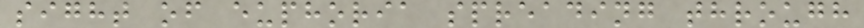sight of euphoria spreading through
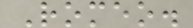Romeo.
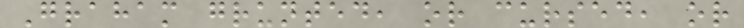Graham grunted, or cursed, or
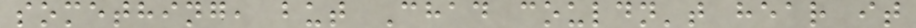something, but Chad couldn't hear it
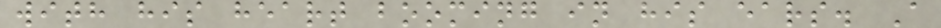with his heart booming in his ears. A
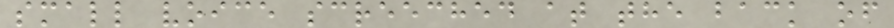small voice screeched at the back of
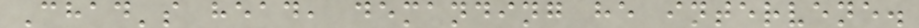Chad's head, demanding he intervene.
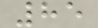85
